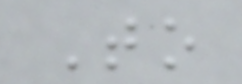To
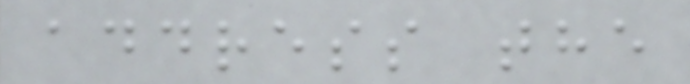address the
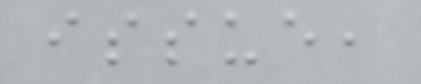issue,
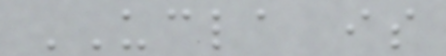UCLA is
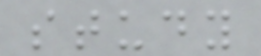study
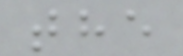the
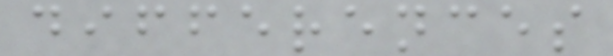differences
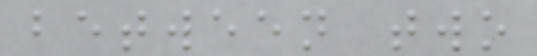between two
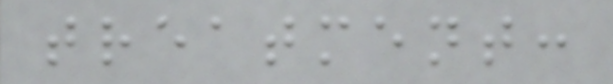treatment:
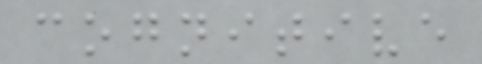cognitive
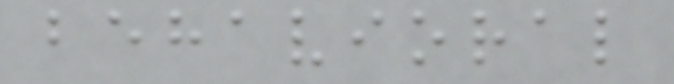behavioral
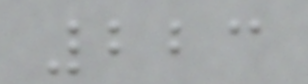223
